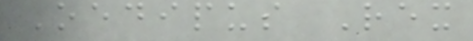Oedipus Rex
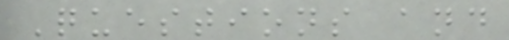Questions and
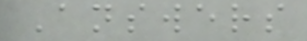Answers
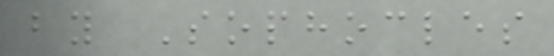by Sophocles
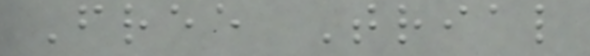Free Trial
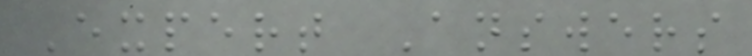Expert Answers
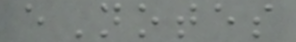eNotes
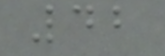42
